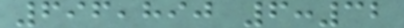696,890 6:32
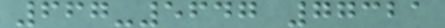667-5647 77321
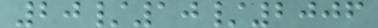20/10/2006
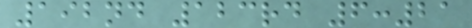192nd 123rd 6:21
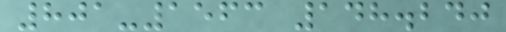801-1563 148.240
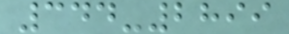344-2899
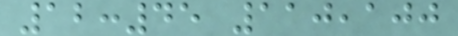12:45 110,100
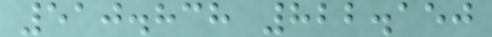510.838 822.150
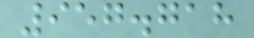957.718
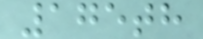175th
